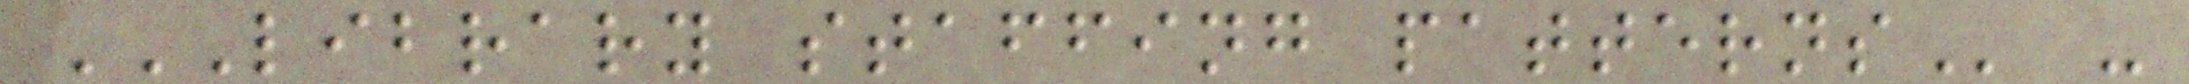LIBRARY STAFFING PATTERNS -
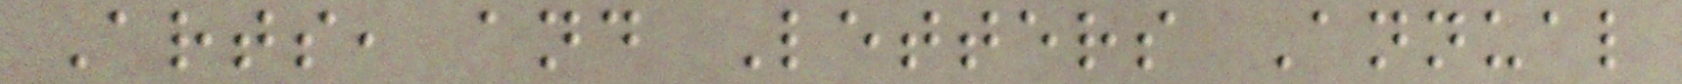Arts, and Letters Annual
